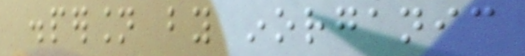dispersion by inorganic
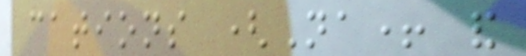cations (Na+ and
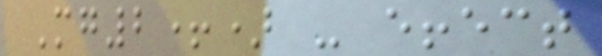Mg2+) - effect
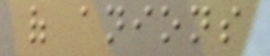of anions
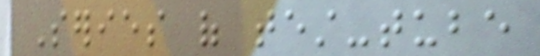Series of test-tube
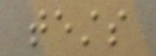tests
